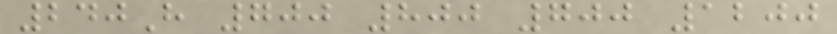240H 700 800 700 1200
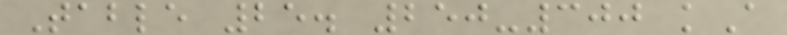Table 25. 250-300 kA
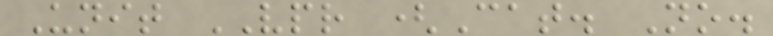Unit VPR (Cat. No.
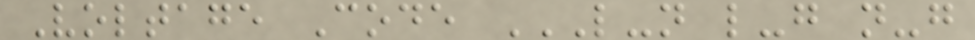Voltage Code L-N L-G N-G
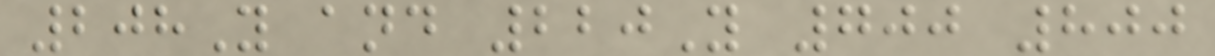208Y and 220Y 700 800
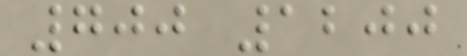700 1200
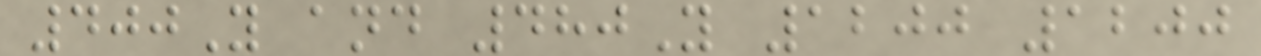400Y and 480Y 1200 1200
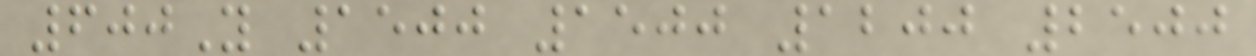600Y 1500 1500 1200 2500
